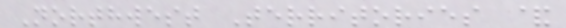Northwest Territories &
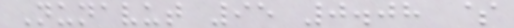Nunavut 95 0.08 $
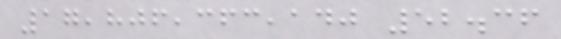17,806,363,140 52.36
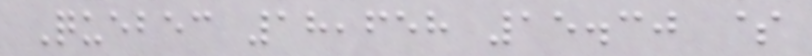Quebec 18,658 15.30 $
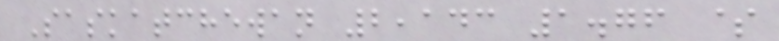Saskatchewan 2,143 1.76 $
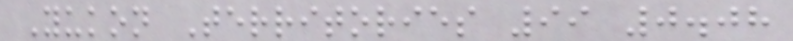Yukon Territories 99 0.08
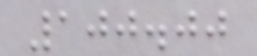100.00
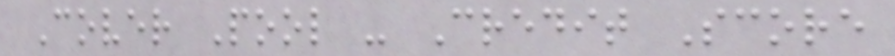Cover Pool - Credit Score
